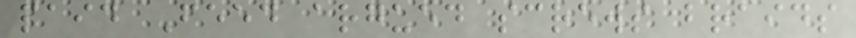paid Feed argued screws braids
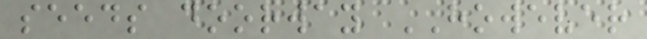seeds doorway HOWEVER
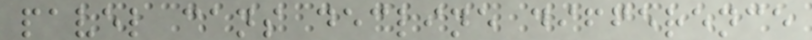pavel cans decline difference
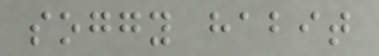soggy habit
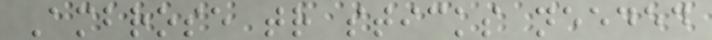Ambrose tr sticks needed
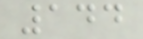144
